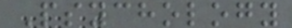Psychology
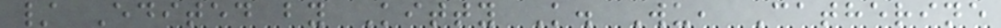/ Edited by Kitty K. Wu, Catherine
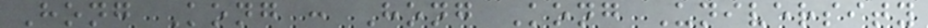Hong Kong : Hong Kong University
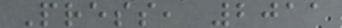Press, 2011
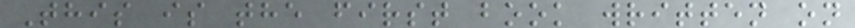This is the first book written on
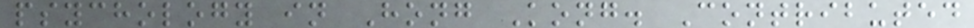psychology in Hong Kong. Contributed
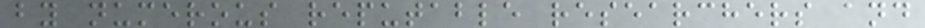by numerous reputable researchers and
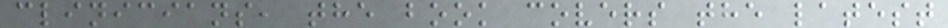clinicians, the book covers the latest
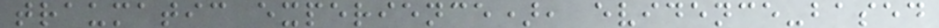traumatic experience), evidence-based
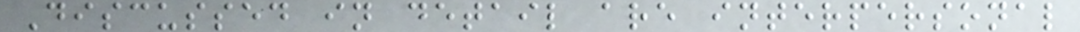Discussed in detail are interpersonal
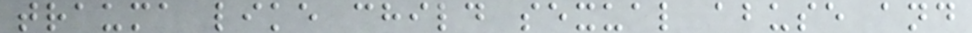trauma like child sexual abuse and
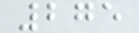275
